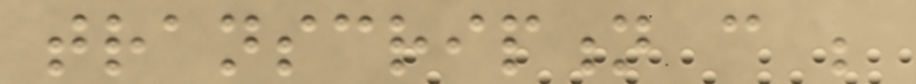transcription can be
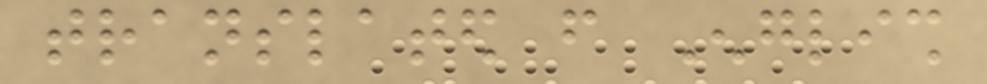translated from English
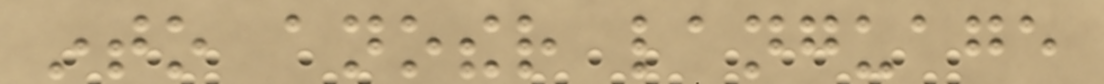into another language
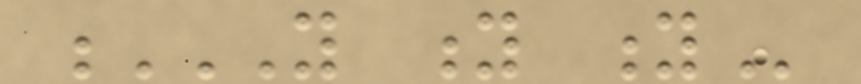Y Y Y
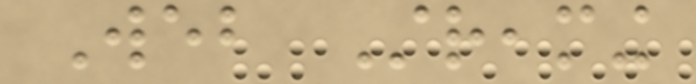Web Streaming
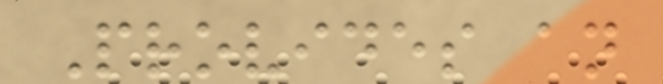Provides an
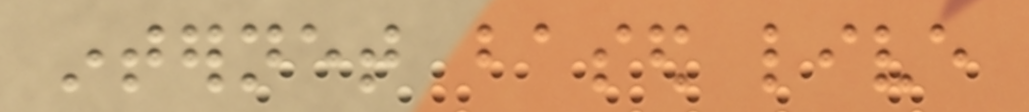internet based live
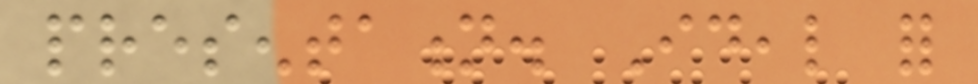presentation. Ideal for
